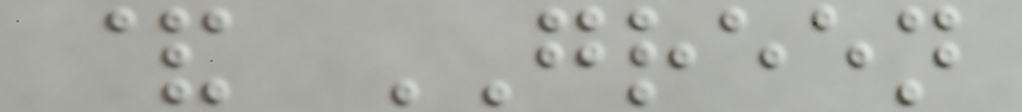& GREEN
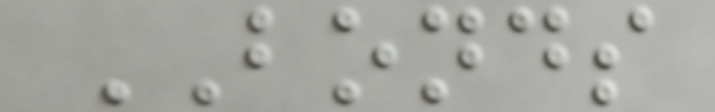BONDS
